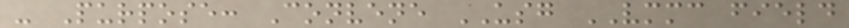- Purpose: Convene USG VMMC field
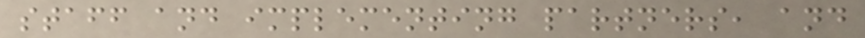staff and implementing partners, and
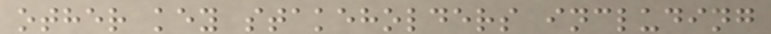other key stakeholders including
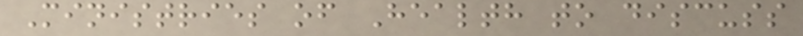Ministries of Health to discuss
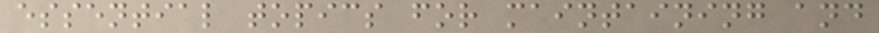essential topics for maintaining and
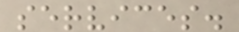services.
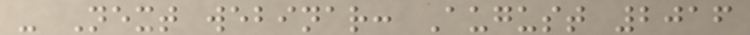- Next webinar: August 2016
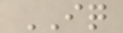IQ
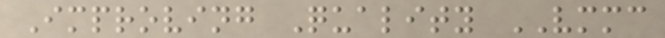Improving Quality VMMC
